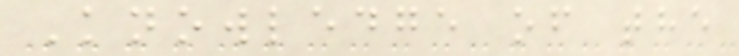Knowledge of the
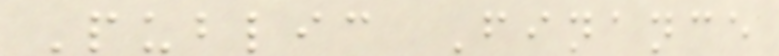Public Finance
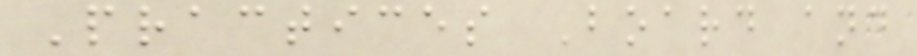Practices Board and
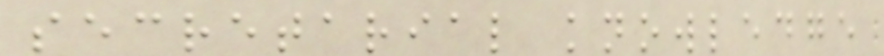secretarial knowledge
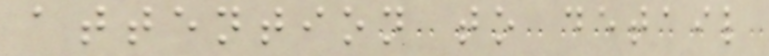attention to detail
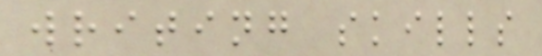writing skills
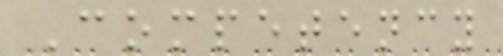Competency
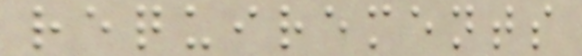requirements
